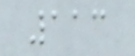113
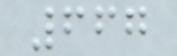667
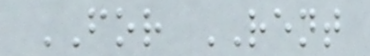FOR RENT
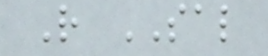R SAL
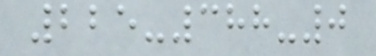225-388-0
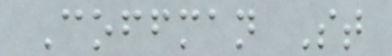Coffman St
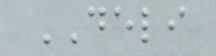DELI
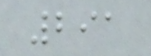291
